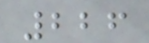226
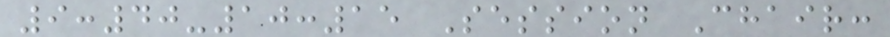9:40-10:15 Session Chair:
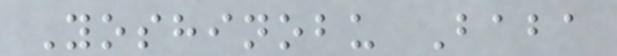Yoshinobu Baba
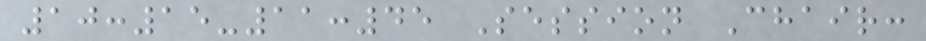10:15-11:45 Session Chair:
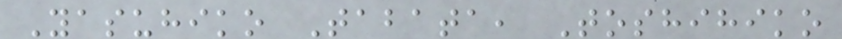Yasuhiko Tabata, Toshihiko
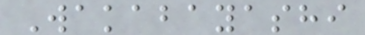Wakabayashi
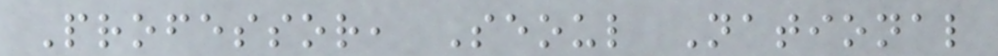Professor, Seoul National
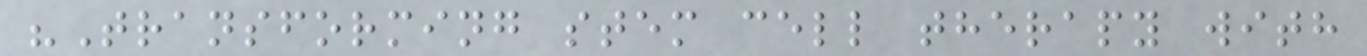"Transforming stem cell therapy with
